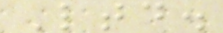Ltd.
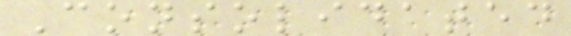Consolidated
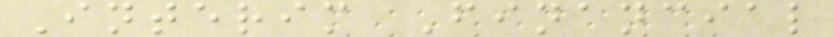Interim Financial
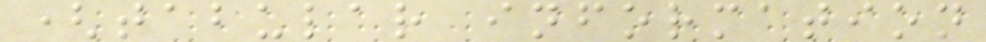(tabular information
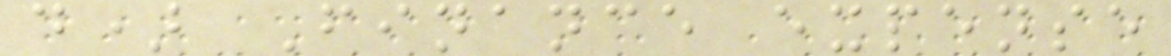d) Finance expense
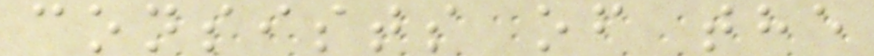consists of the
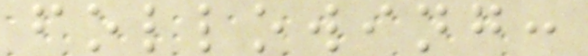following:
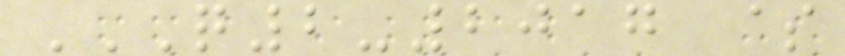Q2-2017 $
